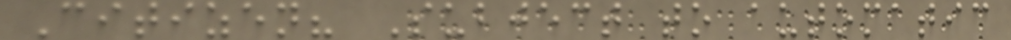Citizen? Subject to automatic
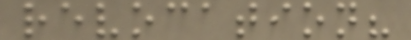revocation?
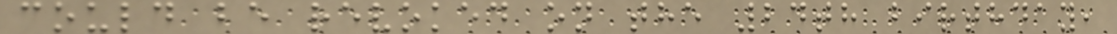could be revoked on the 24th birthday,
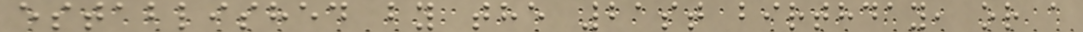established by the 21st birthday, or a
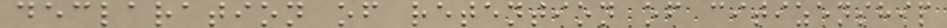declaration of retention of citizenship
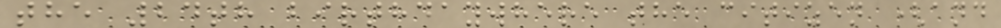the 24th birthdaywhere the citizen (and
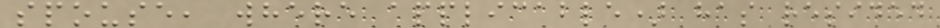spouse, where applicable) has resided
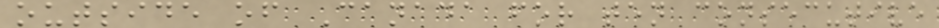outside of Canada for ten consecutive
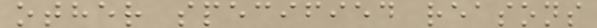other specified reasons
